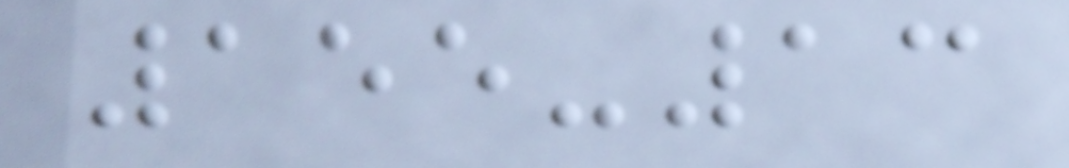155-13
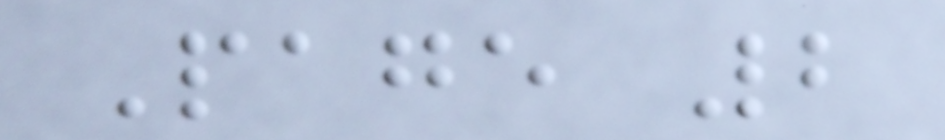Page 2
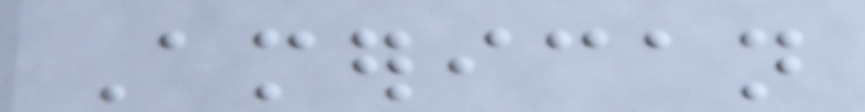American
